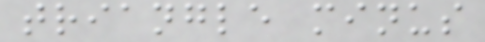triangle minus
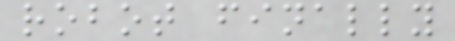robot finally
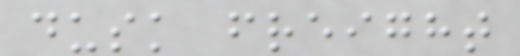dusk freight
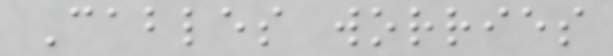Cables worries
